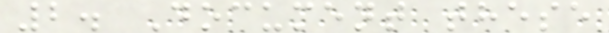2. Document these
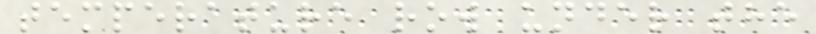temperature row under the
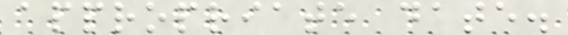appropriate date.
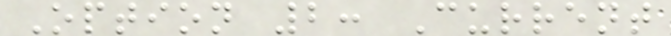Option 2: Current
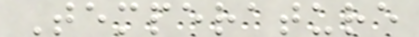Temperature
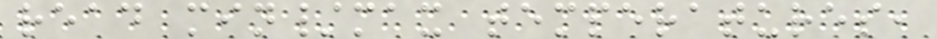read min/max temperatures,
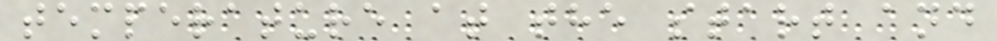temperature at the start and
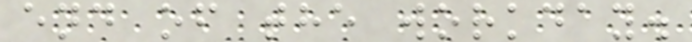end of the workday.
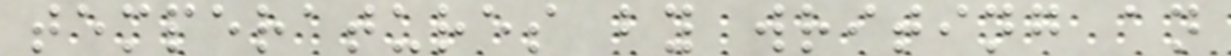temperatures by writing an
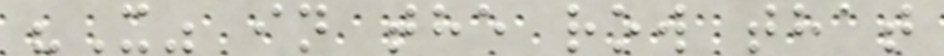"X" in the row that
